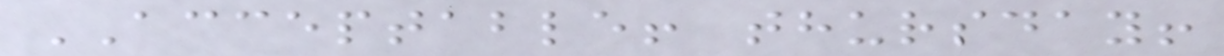ACCEPTABLE! thursday!
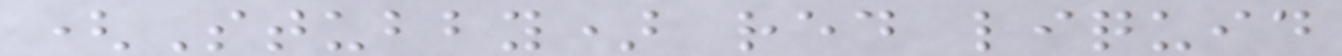(Stubby) red liquid
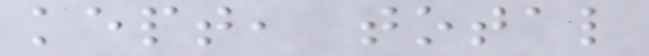kept, total
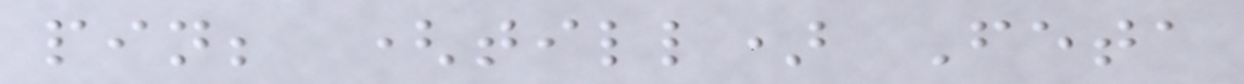pin; (till) Feta
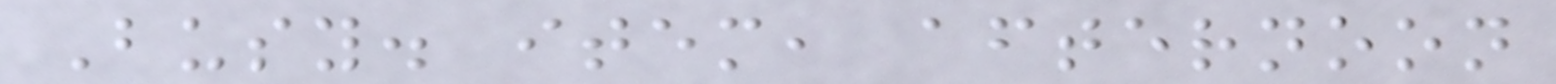Busy. item, afternoon
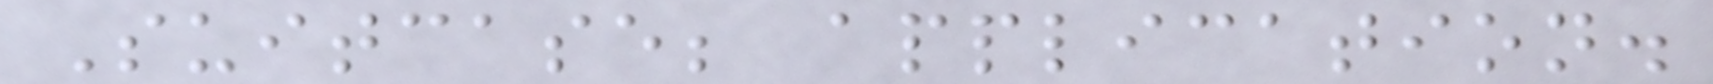Suitcase; application.
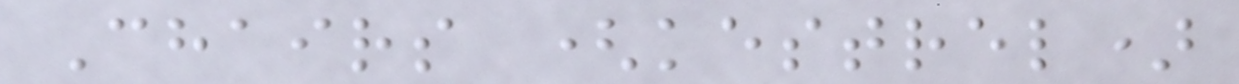Chairs (kestrel)
